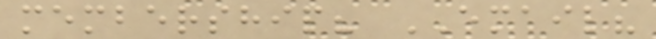membership? EMAIL?
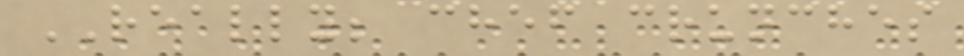REALLY; chef crunches
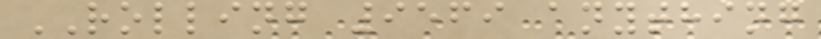ROLLING 9569 anything
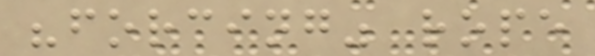"forcing" rope
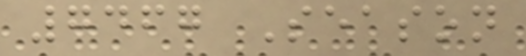7467 Season
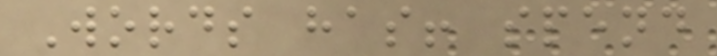Words has! spend
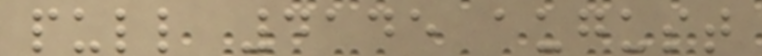pull 4145 august
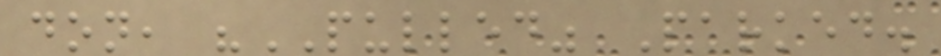don, "PULLED" Parked.
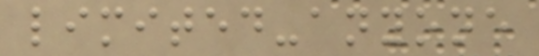limited-anyone
